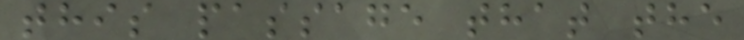this passage that the
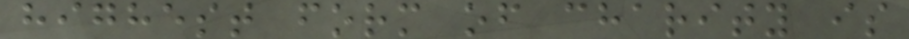highest form of charity is
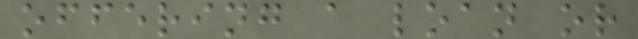offering a loan or
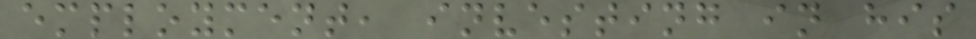employment, investing in his
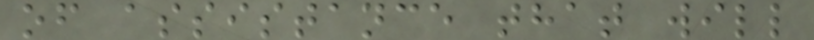of assistance that will
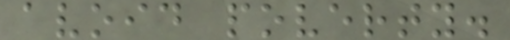avoid poverty.
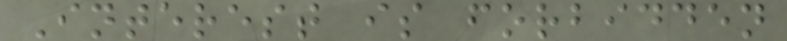Interest is forbidden
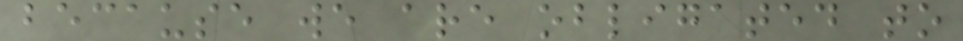because we are obligated to
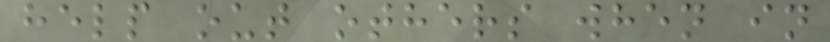help out others when in
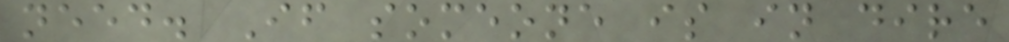need. If someone is in dire
